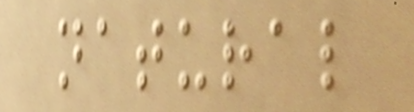natural
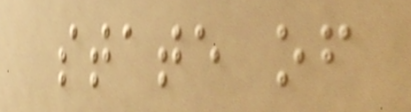state of
